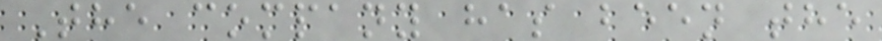The company has been the
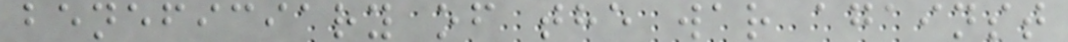beneficiary of the war against
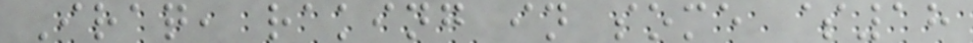Iraq, raking in some $18
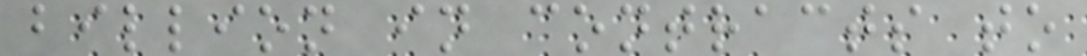billion in contracts to
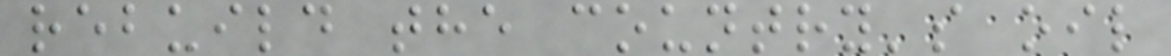rebuild the country's oil
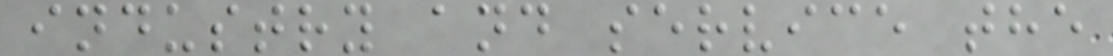industry and service the
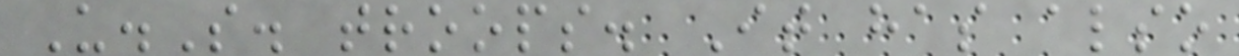U.S. troops. It has also
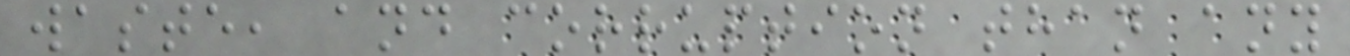waste, and corruption than any
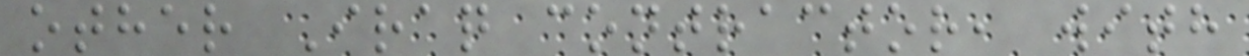other Iraq contractor, with
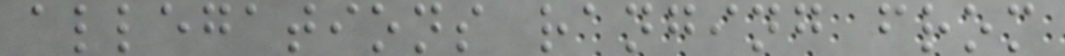allegations ranging from
